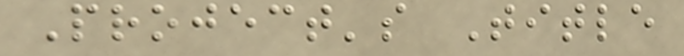Project's Title
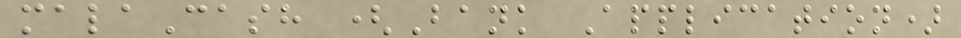malaCash (Bank Application)
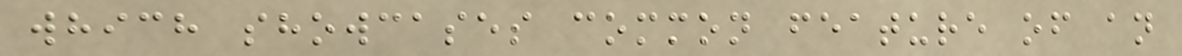which showcases common feature of an
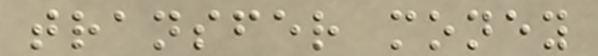transfer money
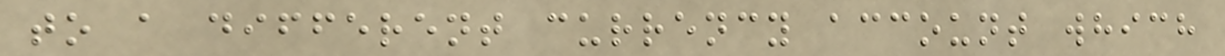to a different currency account which
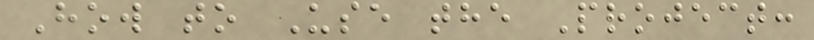How to Use the Project:
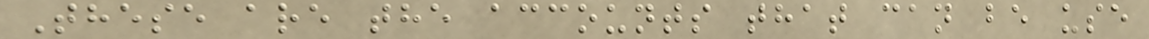These are the accounts that can be use
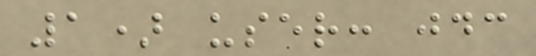1) user: jdc
